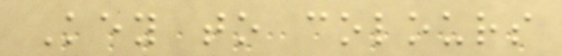Key to colours
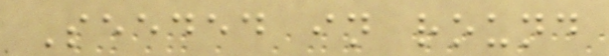Seeded in round
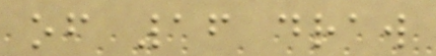of 16 draw
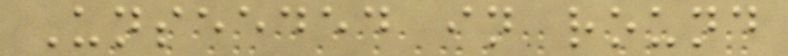Unseeded in round
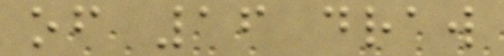of 16 draw
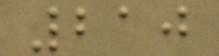210
